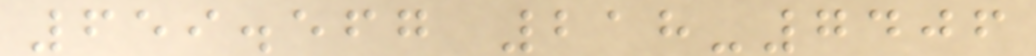659.567 218-7406
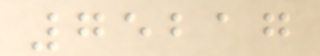75217
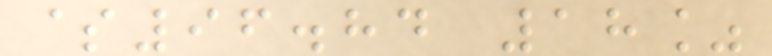$96.84 18%
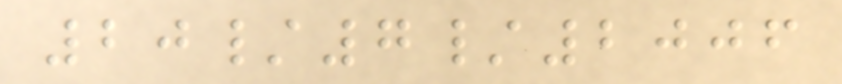20/7/2006
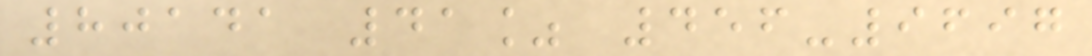80141 41% 456-9697
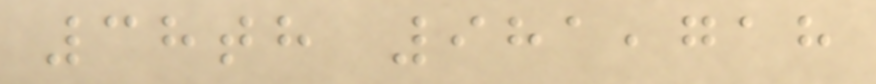38th 981,718
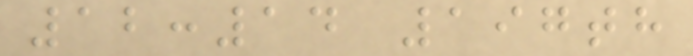12:14 197th
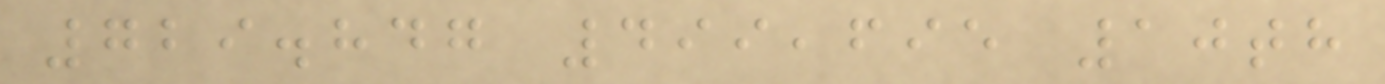729.847 499,695 10th
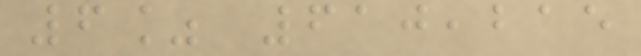6% 610,215
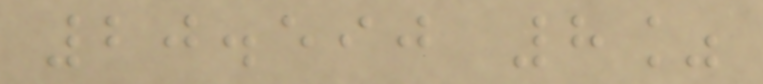20.590 8%
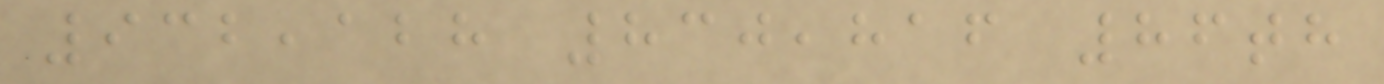932,128 830,816 86th
